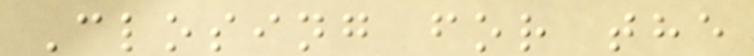Closing for the
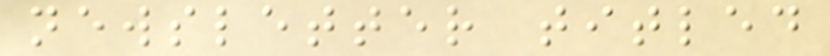newsletter titled
